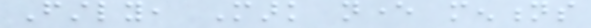Firstly, Mark never mentions
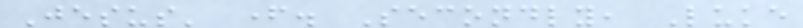Jesus' father. Secondly, Luke
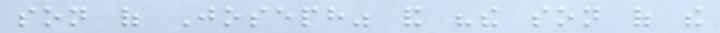son of Joseph" and "the son of the
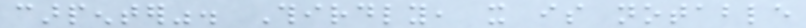carpenter". Thirdly, it is notable
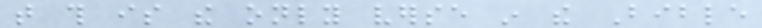that this is the only verse in the Bible
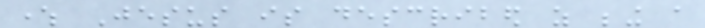where Jesus is described as being a
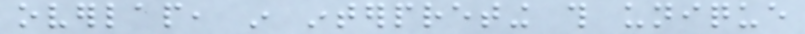overlap, in interpreting this unique
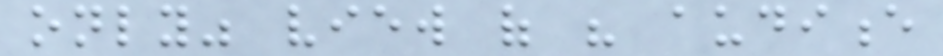only" view of his audience
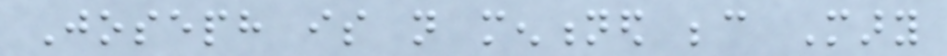Joseph is not mentioned because Mary
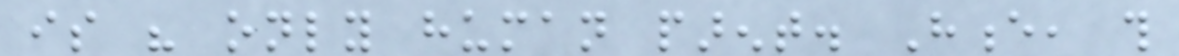is his only human parent. Hence, this
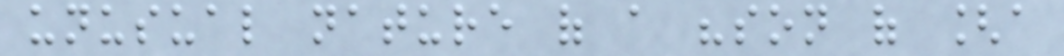unusual nature of a "son of [a
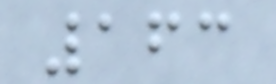163
